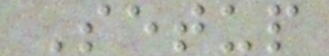Setup
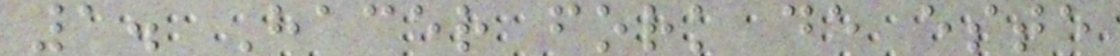1. Hacer fork de este
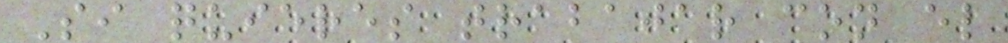Si quieres trabajar con el
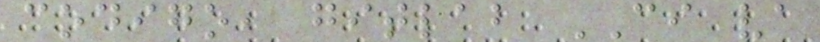codigo, gitlab CI va
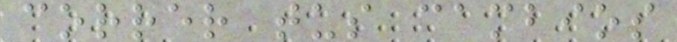correr tus cambios
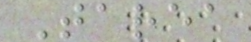Tarea
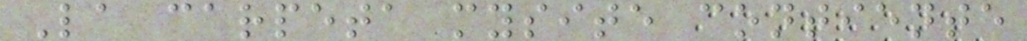La carpeta mysite contiente
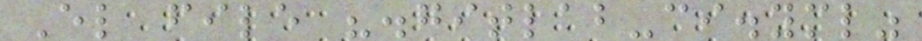El file ".gitlab-ci.yml"
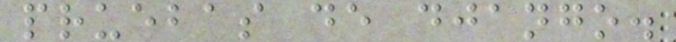pruebas de django.
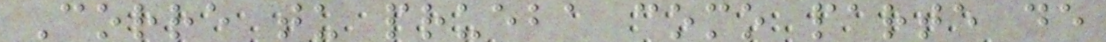Corre tu prueba como parte de
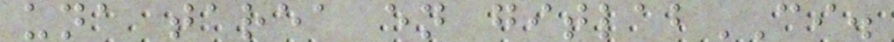una tarea en gitlabCI.
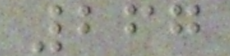267
